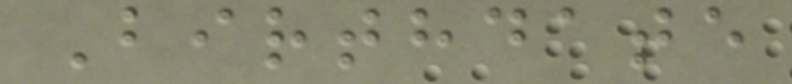Birthdate
